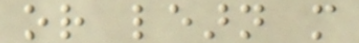or learn more
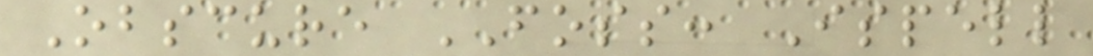Obscure FOSS: Ispell
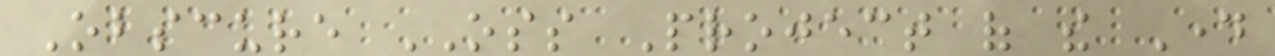Obscure OSS Project of the Day
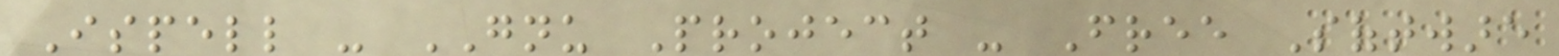Ispell - GNU Project - Free Software
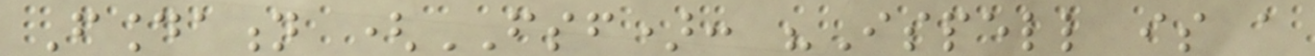Foundation (FSF): "Ispell is a
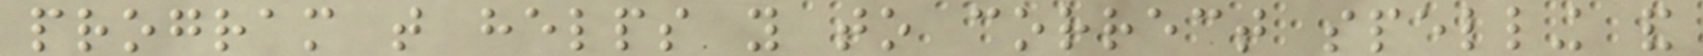program that helps you to correct spelling and
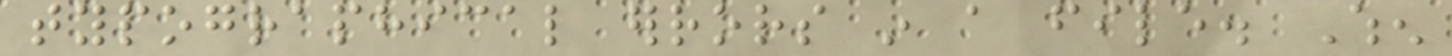typographical errors in a file. When
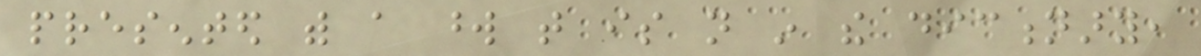presented with a word that is not in the dictionary,
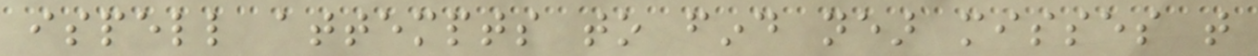ispell attempts to find near misses that
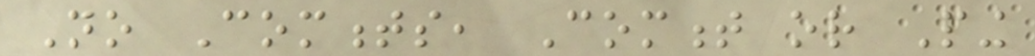No Comments, Comment or Ping
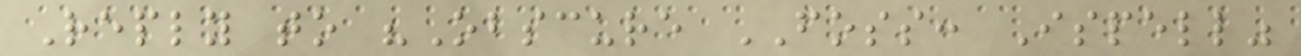Reply to "Obscure FOSS: Ispell"
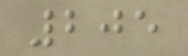205
